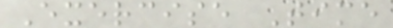Exercise Time
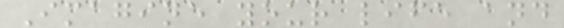Imagine your life and
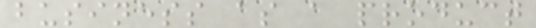business as a product
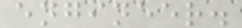engineer.
